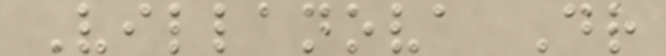Villanova Dr
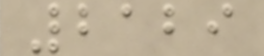2129
